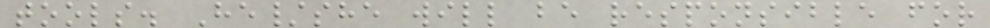tools. He/she will be responsible for
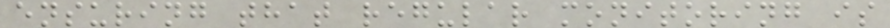ensuring that regular monitoring is
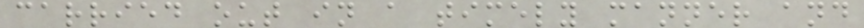carried out in a timely manner and
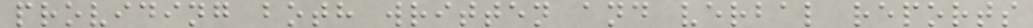providing both written and verbal reports
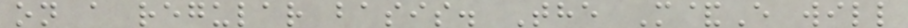on a regular basis. The M&E will
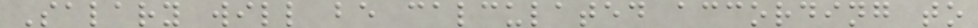Salary will be calculated according to
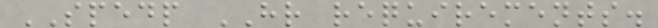SPEDP HR requirements.
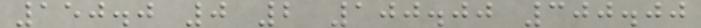150.0 0 2 100.00 300.00
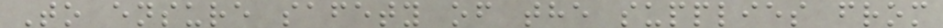To ensure safety of the supplies from
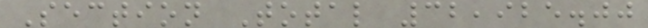Section Total 32,925.00
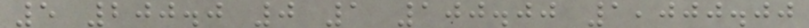5 200.0 0 1 100.00 1,000.00
